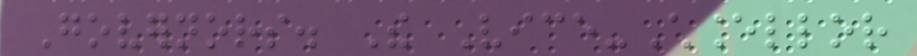Governors. The Vice-Chancellor
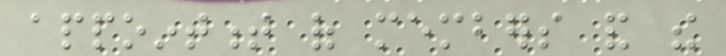appointment of members and the
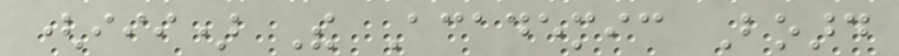(iii) The Academic Board
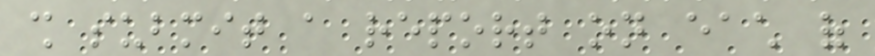shall submit a report on each of
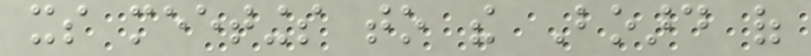its meetings to the Board of
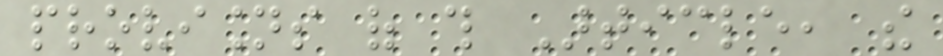provisions of this Article, the
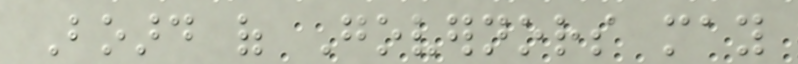Board of Governors may
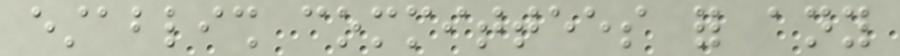establish committees for any
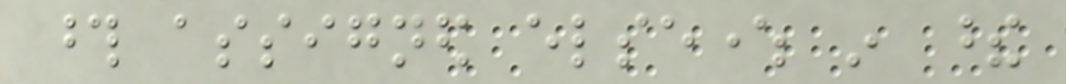those assigned elsewhere in these
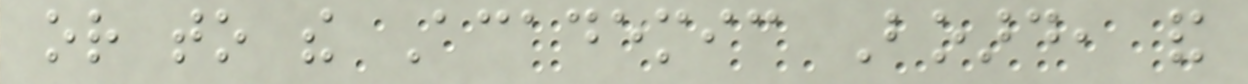or to the Academic Board, and
